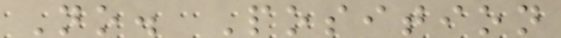No. Position
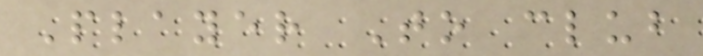Player To club
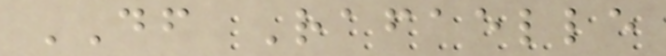DF Rafaelle
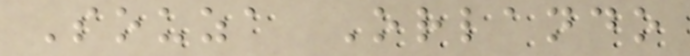Souza Orlando
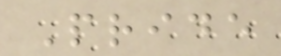Pride
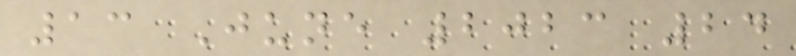13 June 2023 24
